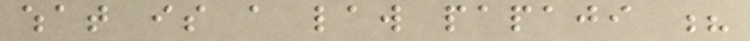what is a law papaji ?
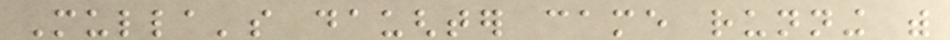Mulla's daughter came running with
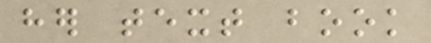her text book
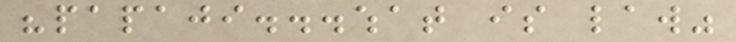"papaji...what is law"
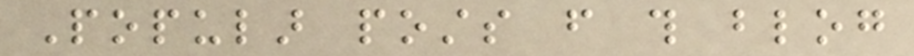Popular posts from this blog
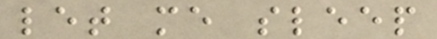let me sleep
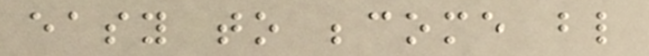easy to become blind
